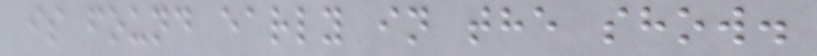is found early in the show.
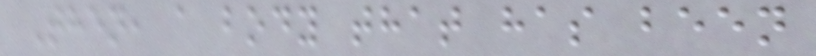Then, a body that has been
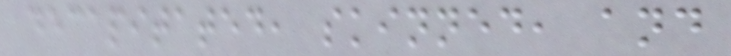decapitated, skinned, and
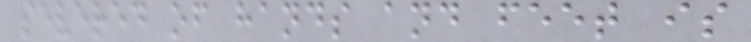severed of hands and feet is
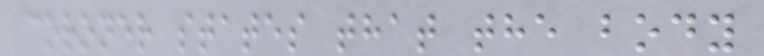coroner states that the body
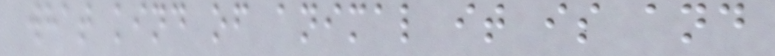what kind of animal it is and
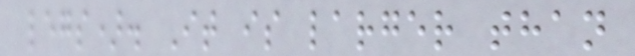legs). It is larger than
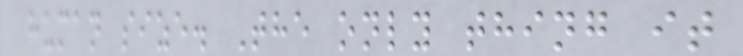human size. The only thing it
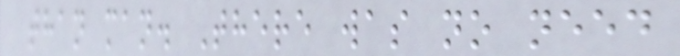than man. There was no need
